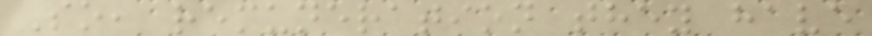So, remuneration they have
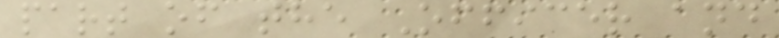part of the Officer and
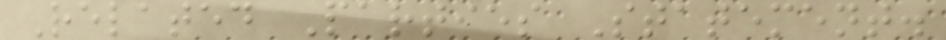Related Parties Statement.
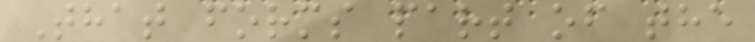That forms part of the
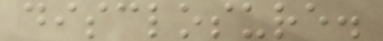disclosure.
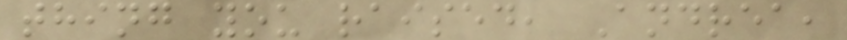thing you raised, Andrea,
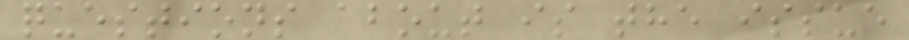questions about is the issue
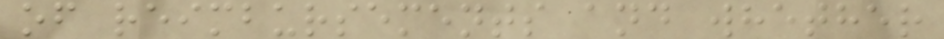of reimbursements and whether
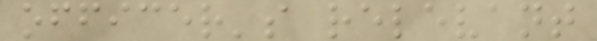officer's relevant
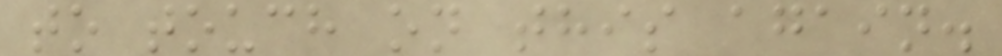to touch on this again.
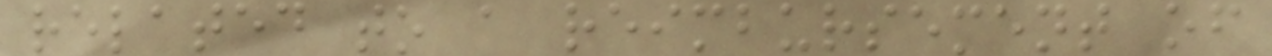related to a reimbursement of
